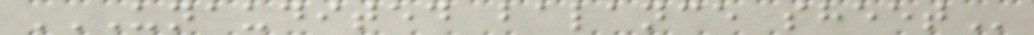UNAUDITED BALANCE SHEET
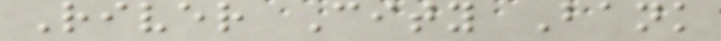River City Bank
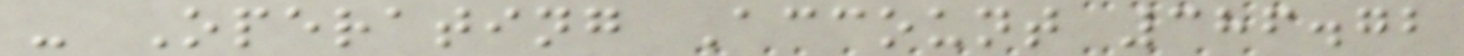- Operating Account 386.72
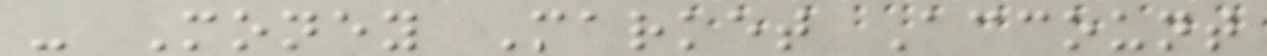- Money Market Account
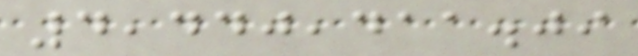4,440,411.09
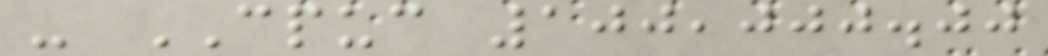- CPUC 100,000.00
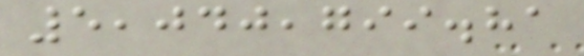5,040,799.81
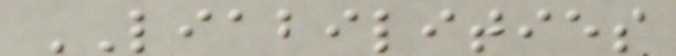LIABILITIES
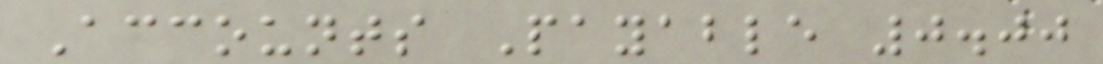Accounts Payable 0.00
